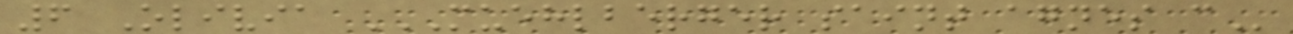6 Olivia MUEHLBERGER SAINT AGNES C
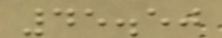45.50
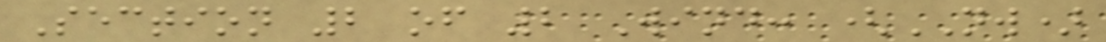Section 2 of 2 Wind: (NW)
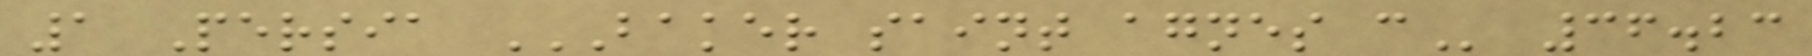1 Persia BAKER SAINT AGNES C 36.23
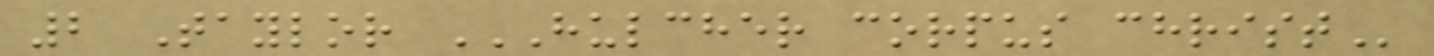2 Taylor HULCHER CORPUS CHRIST
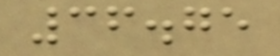36.75
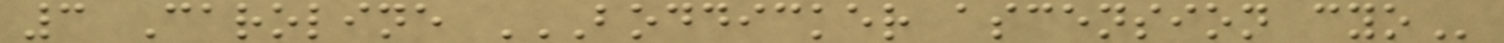3 Caroline BODDICKER ASCENSION CYO
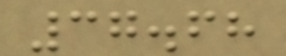37.68
